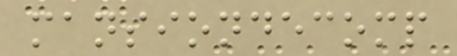mansiondecomp
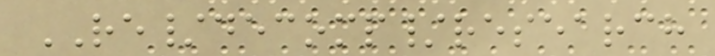RE/decomp/research
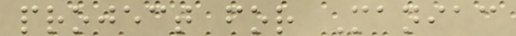project for Maniac
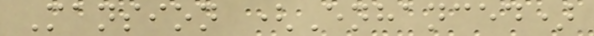Mansion (Enhanced)
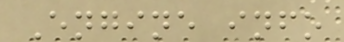Engine info
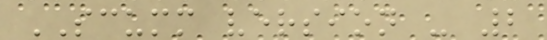SCUMM version - 2
